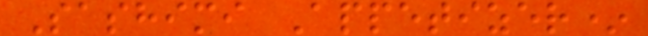Sashimi Appetizer*
